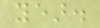year.
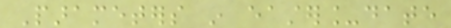Parameters in easter_date
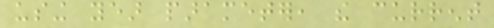using year parameter, the current
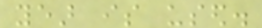year is used.
